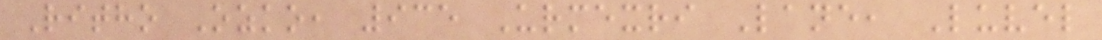Ritho Ozko, 935 Urmexri Lane, Luvel
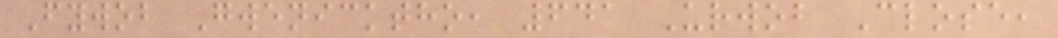Fywob Gwenicktho, 641 Urwob Close,
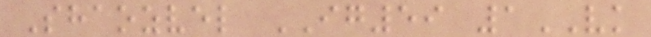Shaozvel IG59 1VK
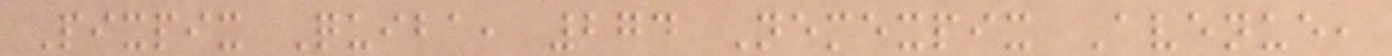Pixpix Quiba, 274 Nemexpix Avenue,
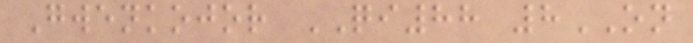Gwenkojor QI88 8ON
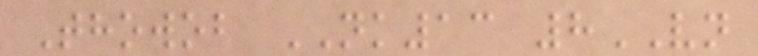Thowob NK13 8VN
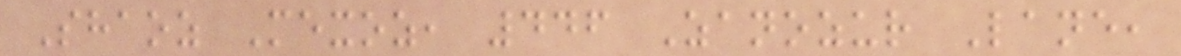Shaoz Mexoz, 446 Zanozur Lane,
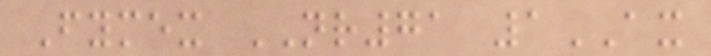Fymex NR71 1AX
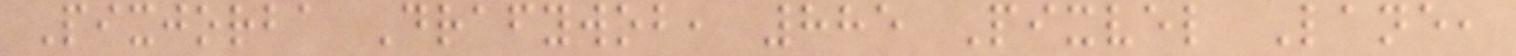Pixjorba Drafywob, 885 Pixvel Lane,
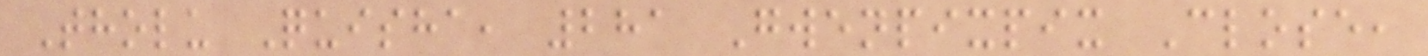Tholu Quisha, 281 Gwenpixpix Close,
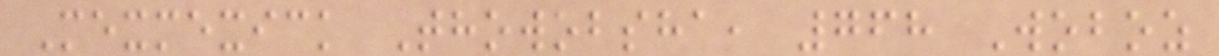Mexmexick Thowobsha, 768 Woboz
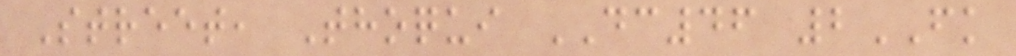Street, Thoqui DC46 2FK
